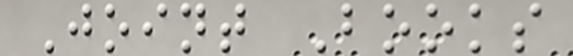Joint Books
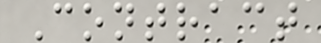Contract
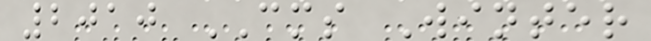2010 CMS Winter
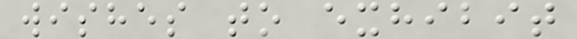wishes to exhibit
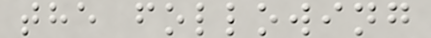the following
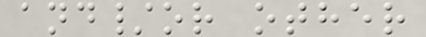and/or other
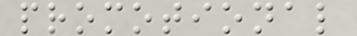promotional
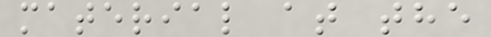material at the
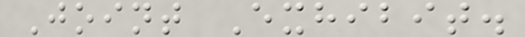Joint Exhibit.
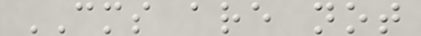CMS are not
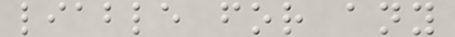liable for any
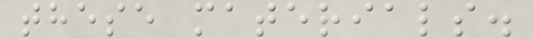these materials.
